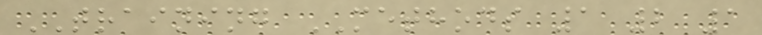TRAINING METHODS 1 2 1
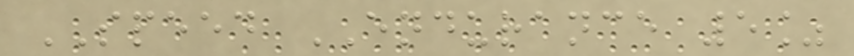SPEED ENDURANCE 5%
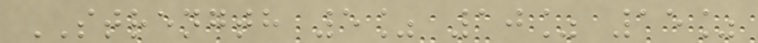STRENGTH 5% 10% 15%
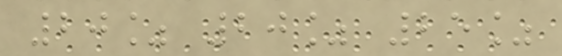20% 20% 25%
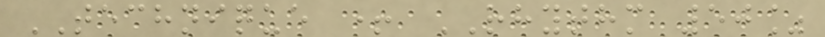TECHNIQUE + RHYTHM 50%
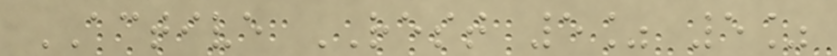ACTIVE REST 5% 5%
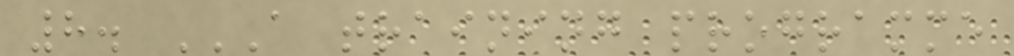8. A TRAINING PROGRAMME
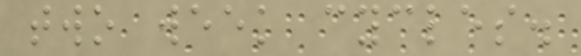two week cycles.
